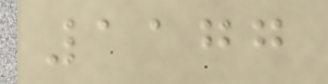1177
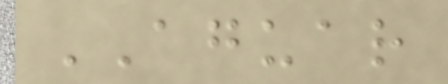AGUAR
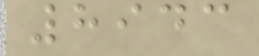8943
